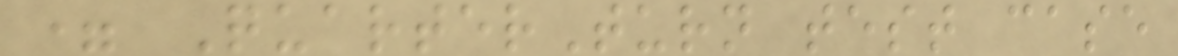= QuarterTurn test case
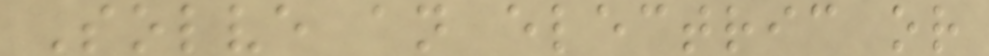Solve an electric or
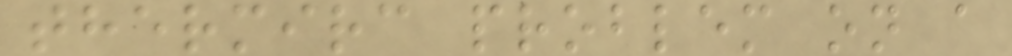thermirc problem on a
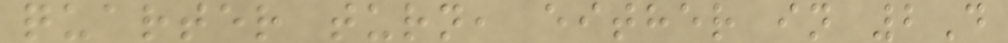quarter turn, either in 2D
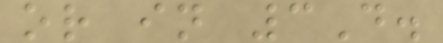or in 3D.
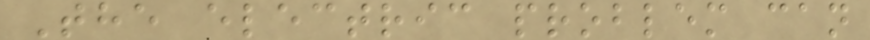The electric problem can
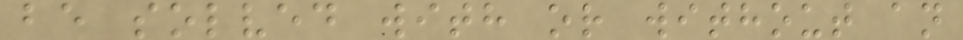be solved with or without an
